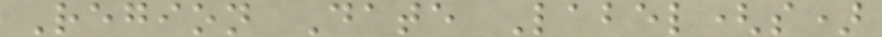Region Date Label(s)
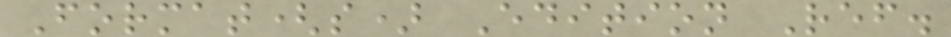Format(s) Edition Ref.
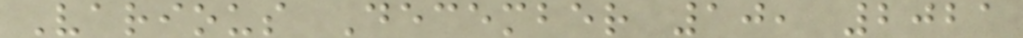Various December 10, 2021
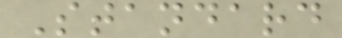Standard
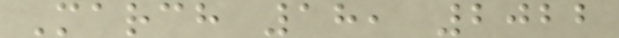March 18, 2022
